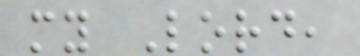my Lord,
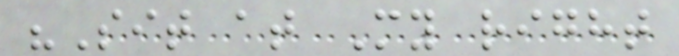"Sit at My right
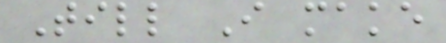Till I make
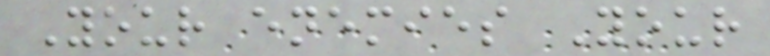Your enemies Your
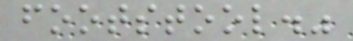footstool."
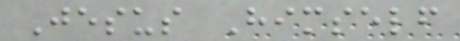Jesus Himself
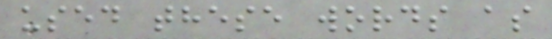used these words as
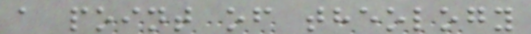a point of theology
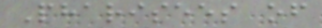Pharisees of
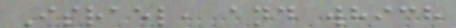Israel, and which
